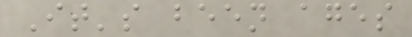It's been ages
